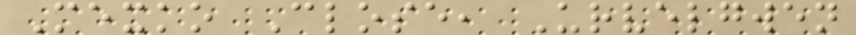Mexko Close, Urvelgwen
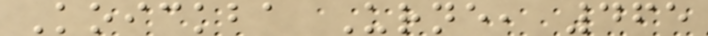Koickba Urne, 465
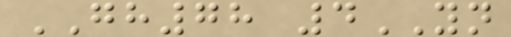GH78 4YN
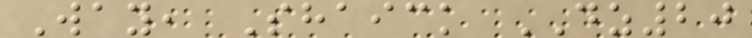Way, Shaick DZ20
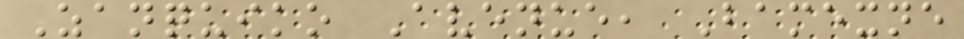Zanquiko Avenue, Bamexne
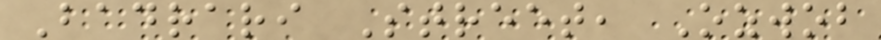Badrari Street, Ozwob
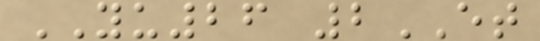YU26 2ET
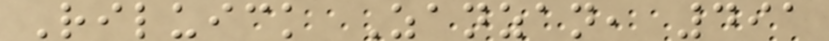Riluick Zanzan, 491
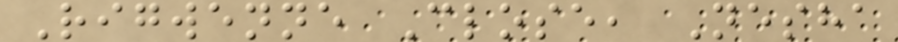Rigwenne Close, Nesha
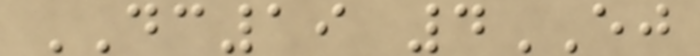DC19 4EJ
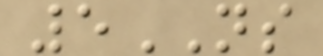5NS
